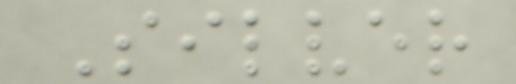Silver
